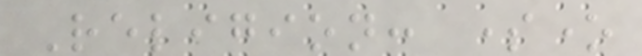Religion: someone
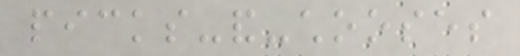picks-and-chooses
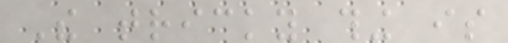The tricky thing is
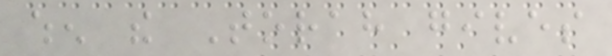when the Torah gives
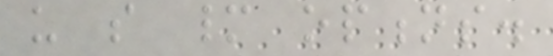us so many options.
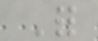For
